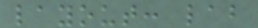layout: lab
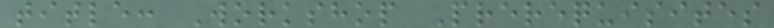title: Workshop Prerequisites
